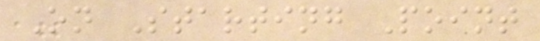On Starting Point
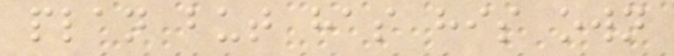plan but has his own
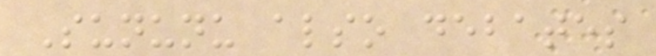Sununu also debates
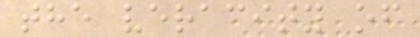the veracity of
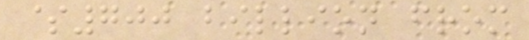$700 billion from
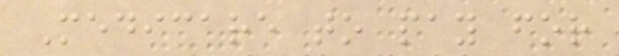Medicare to pay for
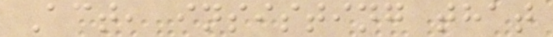Act, insisting that
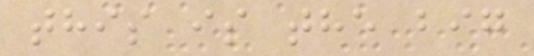this is the big
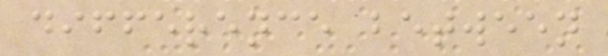difference between
